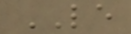LE
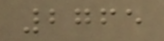2765
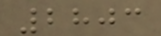2803
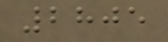2805
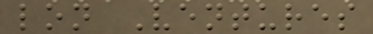lon Ventures
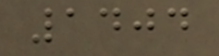1404
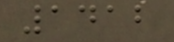1412
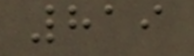819
